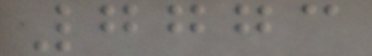7773
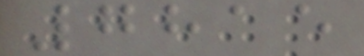7815
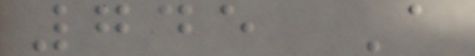745 A
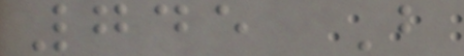745 B
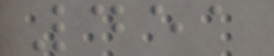451
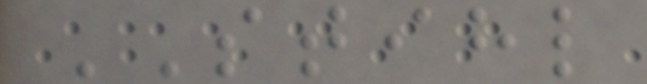STIHL
